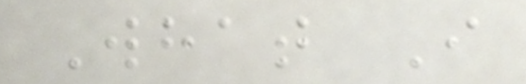What I
